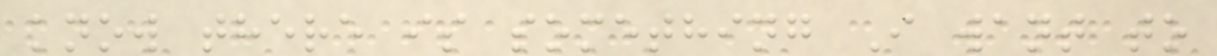know there is something I want to
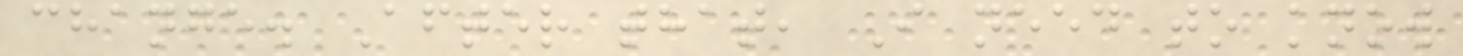change. After that, I need to know
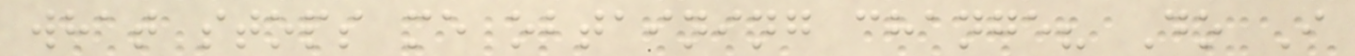what stops me obtaining change? Do I
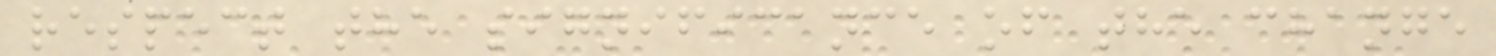respect the significance of the change
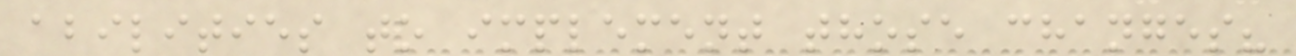abilities to implement those changes?
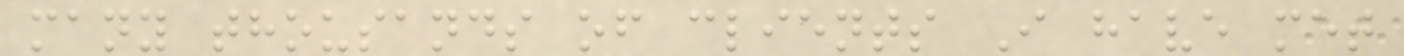many thousands of clients I have met
